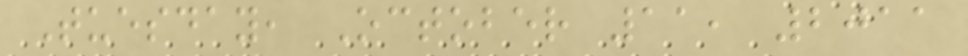Tuesday, October 11, 2011
